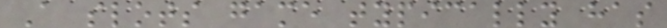A slots game typically has
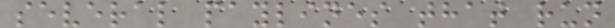several paylines that run
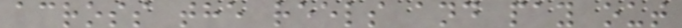across the reels and pay out
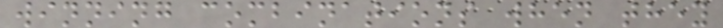winning combinations when they
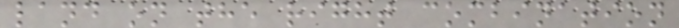land on the right combination
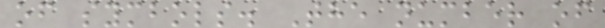of symbols. The number of
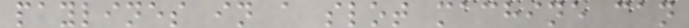paylines in a slot machine can
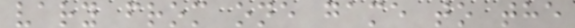vary from one game to the
